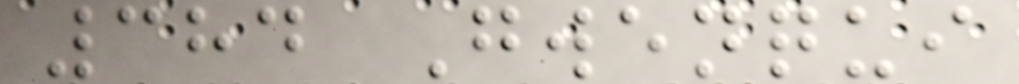384 Gwenqui
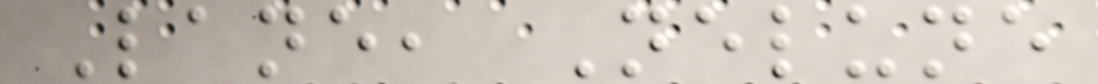Lane, Nelune
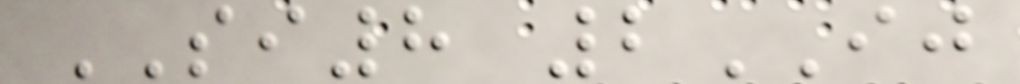SI8 2IJ
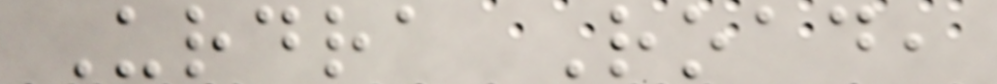Urdra Road,
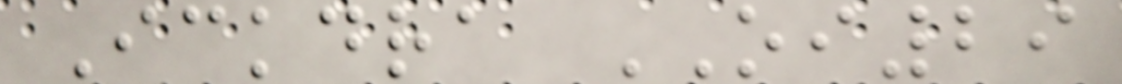Ickdra OI29
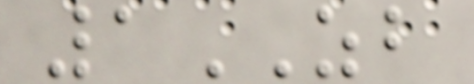1ZB
